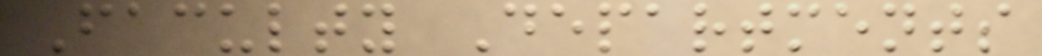Faculty Departments
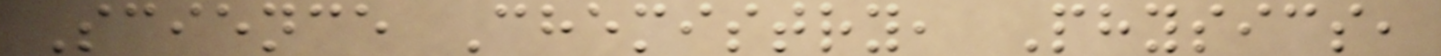Science Chemistry, Physics,
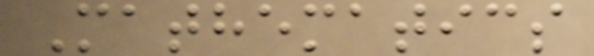Mathematics
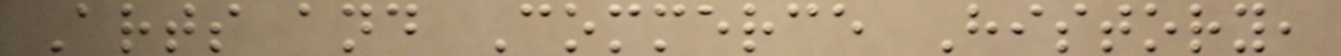Arts and Commerce History,
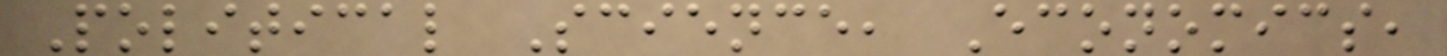Political Science, Economics,
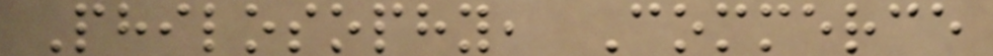Philosophy, Commerce
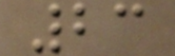23
